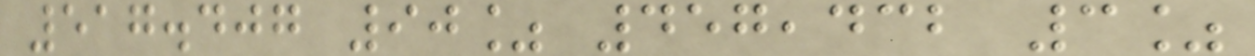517.407 90% 457,432 3%
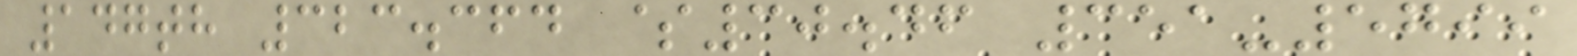147th 323.364 $30.46 351-5799
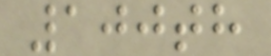100th
